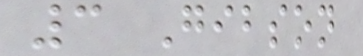3 Gibson
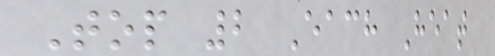Top 2 Each Heat
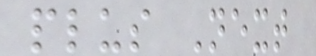plus Next
